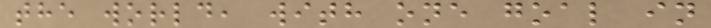the world, with one goal in
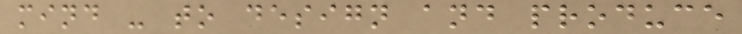mind - to design and produce
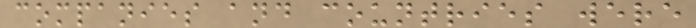companies and countries were
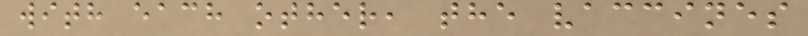with each other, the vaccines
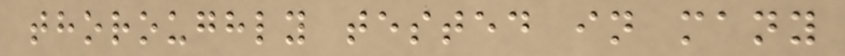thoroughly tested in many
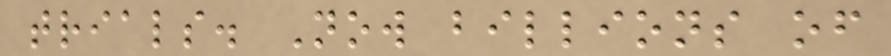trials. Now billions of
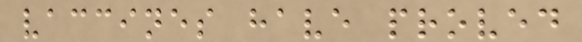vaccines have proved
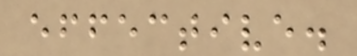effective.
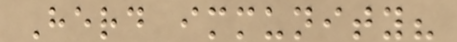Herd immunity?
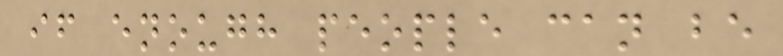if enough people can be
